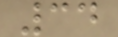34
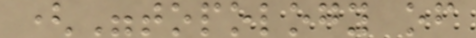("topology of
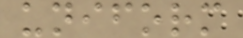uniform
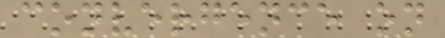convergence on
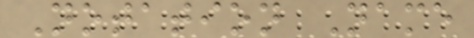Notation Name
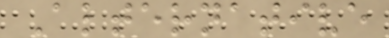Alternative
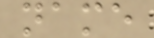name
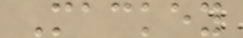Mackey
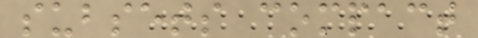subsets compact
